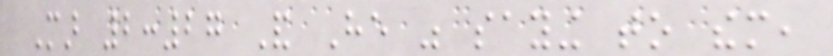Mar 2:27 And He was saying to them,
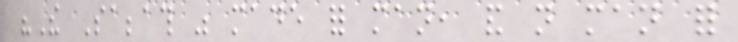"The Sabbath was made for man, and not man for
